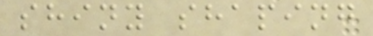shiny shaping
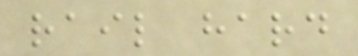rail hard
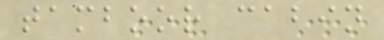tamboor cabin
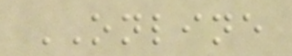ONLINE
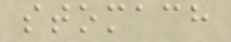stomach
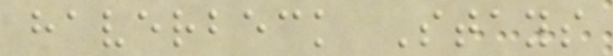haverbeck Stays
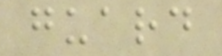guard
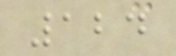124
